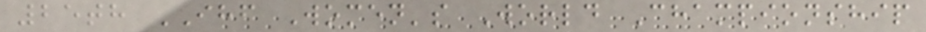25th IHF Women's World Championship
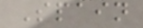Spain
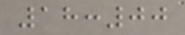18:00
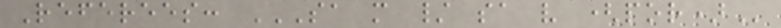Referees: SA M / SA V (POR)
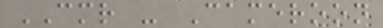CMR - Cameroon
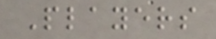Players
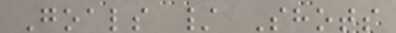Goals / Shots
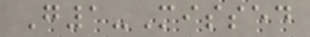G1-Missed
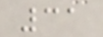31
